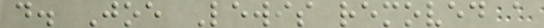d. Joe Lewis removed a
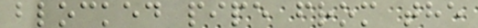blocked pipe from the
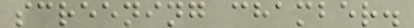screening chamber.
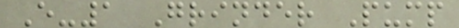E-1 Grinder Pump
